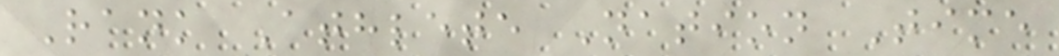Rank Athlete Nation Time
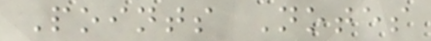Points Notes
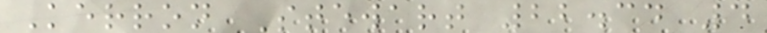Kerron Stewart 22.34 4
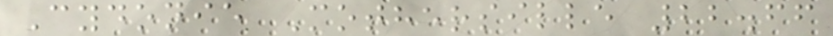Cydonie Mothersille 22.66
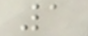1
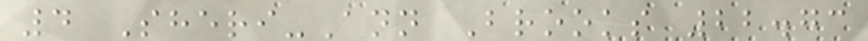4 Sheri-Ann Brooks 22.73
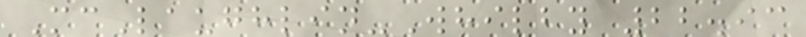McLaughlin-Whilby 22.93
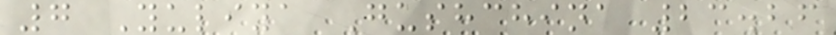7 Yuliya Gushchina 23.26
